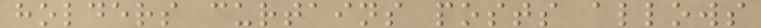holders curtains posts allows
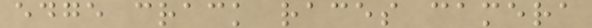edge crack races camera
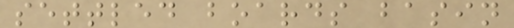settled boards basin
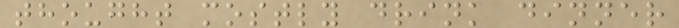thought mostly drink dinner
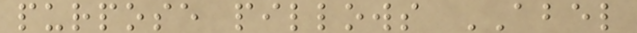purpose pillows ABEL
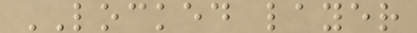LOCKED layer
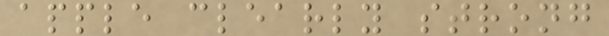apple clearly strong
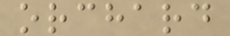orchard
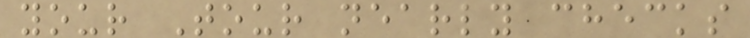your Tour nearly checks
